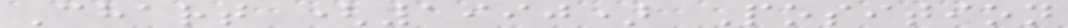Chart (1990) Position
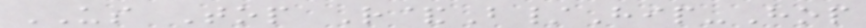US Top R&B/Hip-Hop
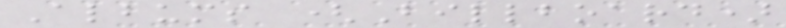Albums (Billboard)
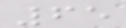65
